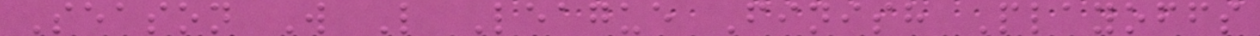Season W L League Finish Playoffs
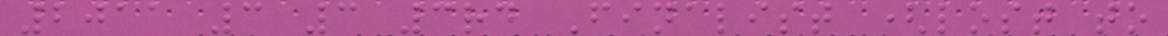2011 3 3 3rd Finalist (lost to
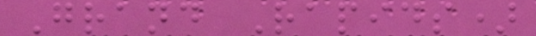Grand Rapids)
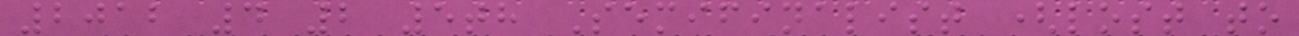2012 4 2 5th Semifinalist (lost to
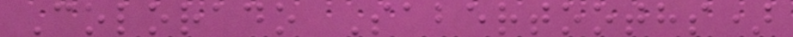Colorado Sabertooths)
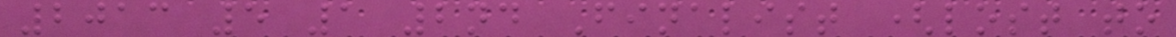2013 5 1 2nd Finalist (lost to
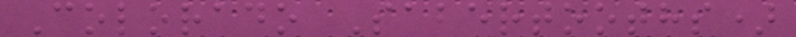Colorado Sabertooths)
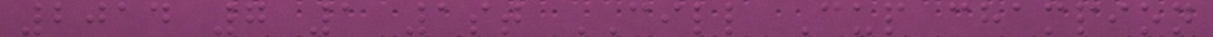2014 7 1 1st CILL Cup champion
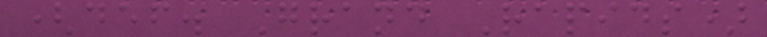(def. Grand Rapids)
